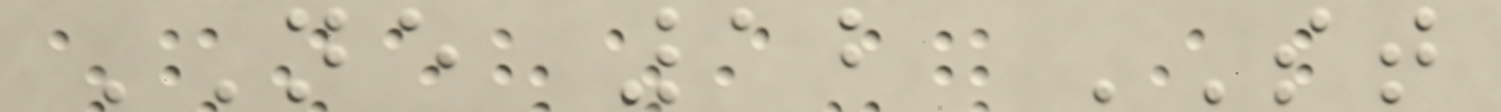NE 12 ST
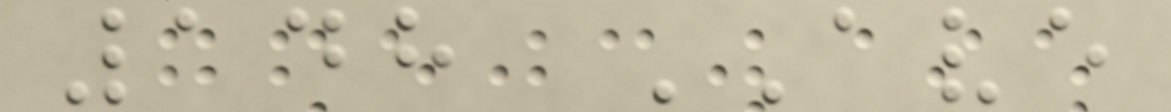148 AVE
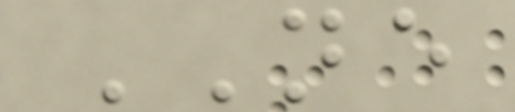NE
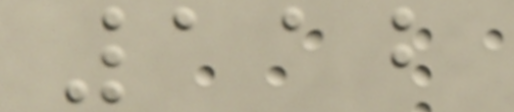112
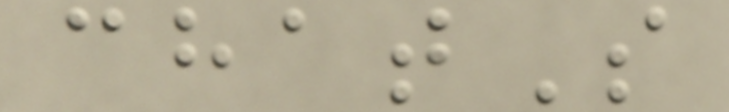chatS
